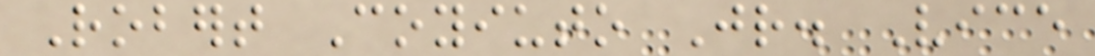Robert Coyiuto Jr. Vice
